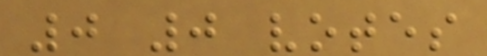0 0 votes
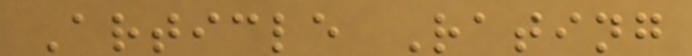Article Rating
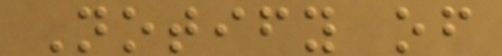Notify of
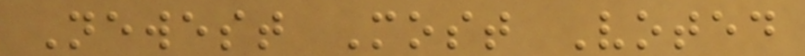Newest Most Voted
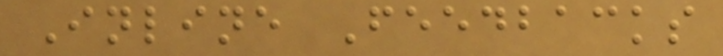Inline Feedbacks
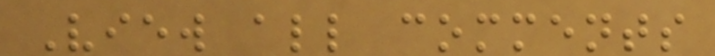View all comments
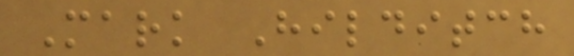Mark Hilditch
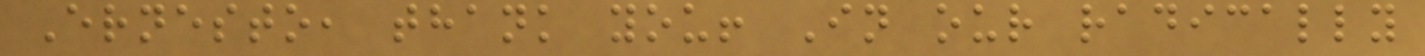Ernesto, thank you! In our radically
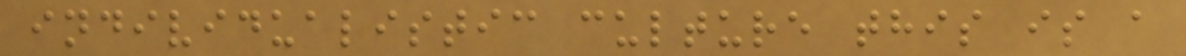individualistic culture this is a
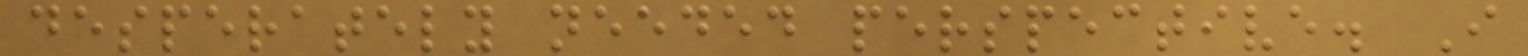desperately needed perspective. I
